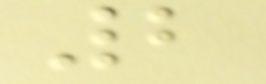2
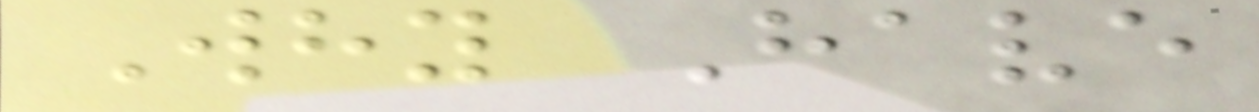Why Have
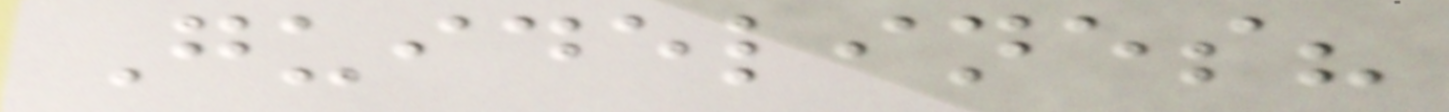Guidelines?
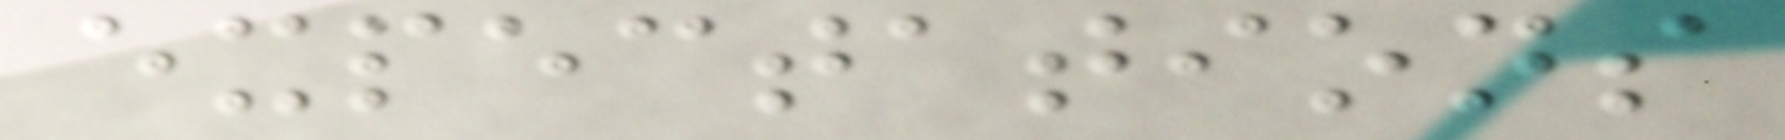expectations
